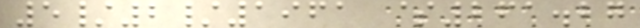5/2/1961 $261.27
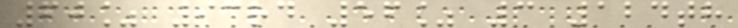60% 93rd 56% 3 124th
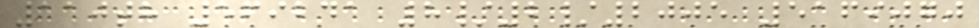110th 569241 8/2/2005 5169070
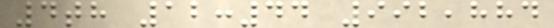4th 12:44 992,884
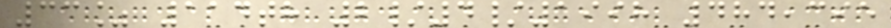33% 114th 2/4/1998 484,395
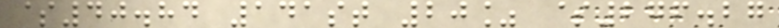$40.84 141st 20% $276.27
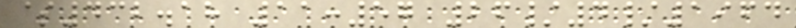$432.18 11:57 26/4/1964
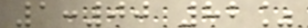1:00 82%
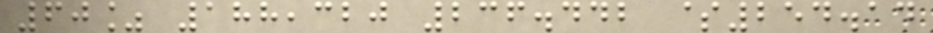60% 188,320 236.442 $254.14
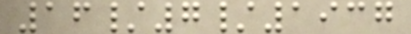16/7/1937
